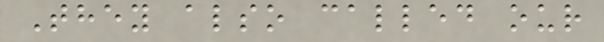They also called our
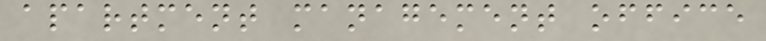apartment management office
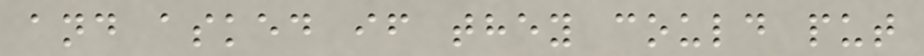and asked if they could put
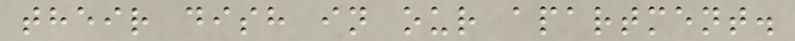their dish in our apartment.
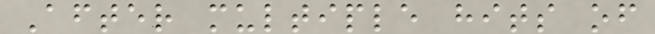After multiple hits of
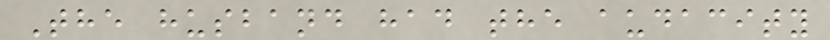The husband had the audacity
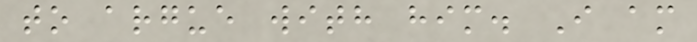to argue with him. I am
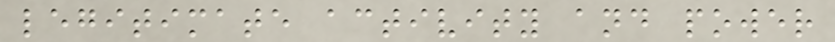legitimate activity and power
